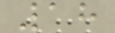18
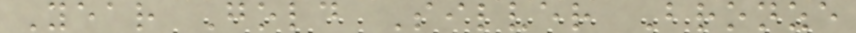Year Gold Silver Bronze
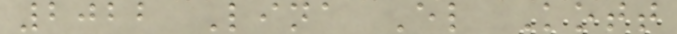2022 Lina El Kott
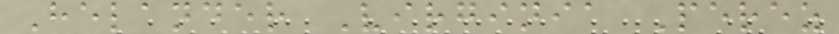Helander Virginia Perez
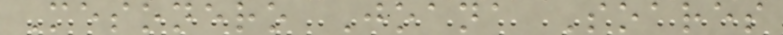Mesonero Joana Soares
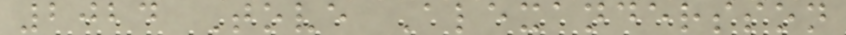2024 Tove Alexandersson
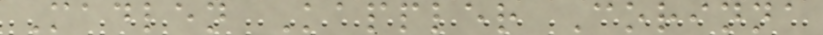Madlen Kappler Corinna
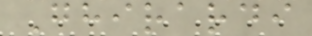Ghirardi
